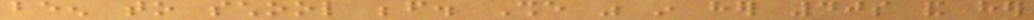been to school before. She was in her 40s and her
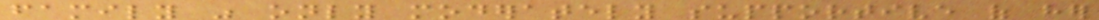family was only moderately supportive of her
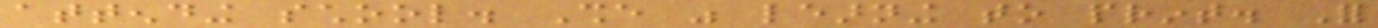attending school. She was learning to print. For
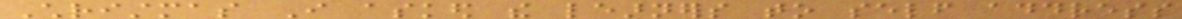Christmas I asked the learners to self address
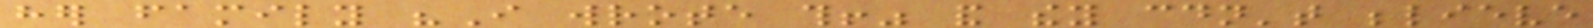her family "I wrote this!" and they couldn't believe
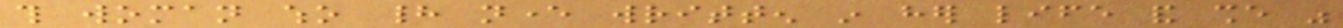this woman who had never written in her life and she was
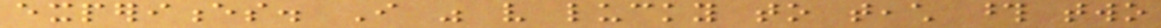experiences. I was very lucky to teach those two
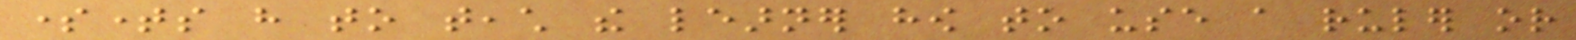sometimes have to teach the learner how to use a ruler or
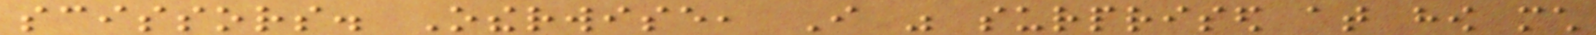scissors. Otherwise, I was surprised at how much
